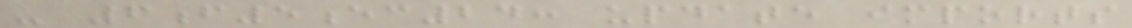- 6f5ec24: update imports
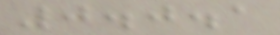0.0.1
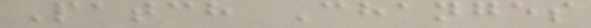Patch Changes
